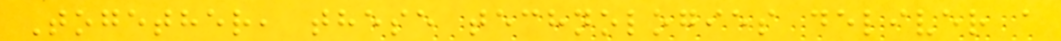Together, these technologies deliver a
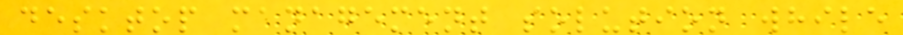desktop management solution while
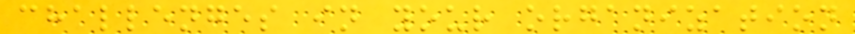challenges in your organization
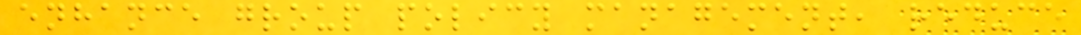enhance group policy management, reduce
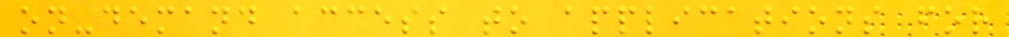on-demand access to applications for
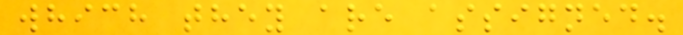which they are assigned.
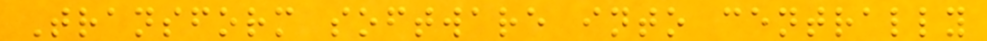Transform software into centrally
